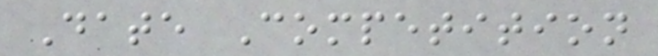Date Competition
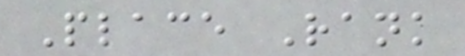Place Rank
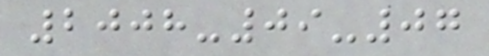2008-09-07
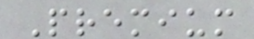Premium
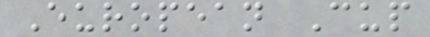European Cup
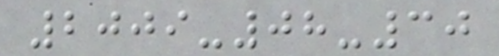2009-08-30
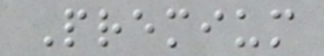Premium
